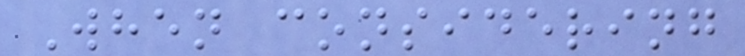When considering
